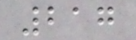217
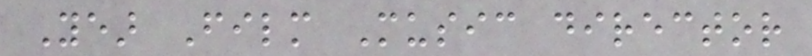Year Film Music director
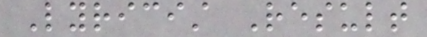Lyricist Result
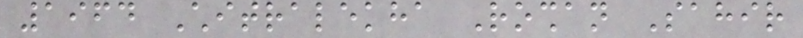1964 Chitralekha Roshan Sahir
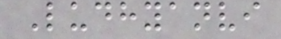Ludhyanvi
